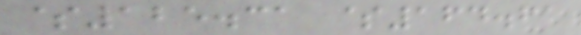$125.31 $164.61
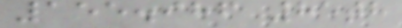155.986 85th
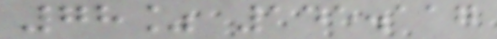78% 145.117
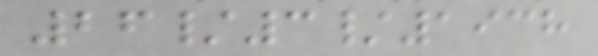26/3/1938
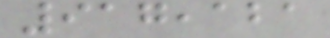917,121
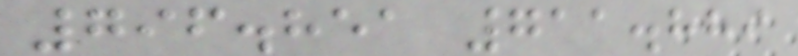796.851 711.889
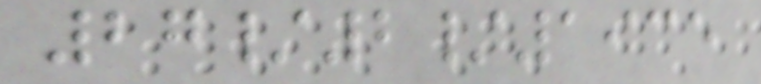27/2/1935
